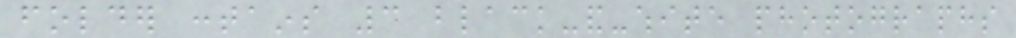folder contains 3 black-and-white photographs
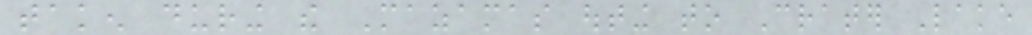taken during the Mazamas outing to Crater Lake
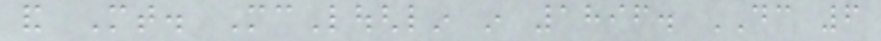and Mt. McLoughlin in 1896. DC 6
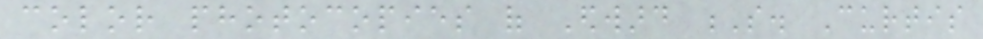color photocopies of Edward S. Curtis
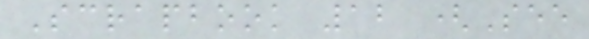Scrapbook 12 (See
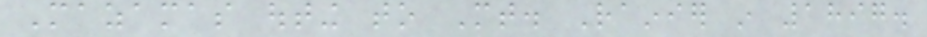Mazamas outing to Mt. Rainier in 1897.
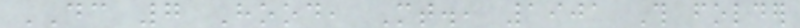DC 7 Hood, Mt., 1901 This folder
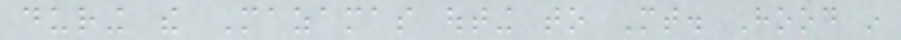during the Mazamas outing to Mt. Hood in
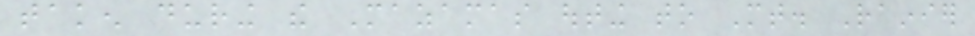taken during the Mazamas outing to Mt. Rainier
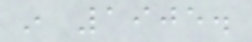in 1905.
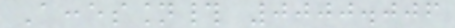Accession# 0000.006
